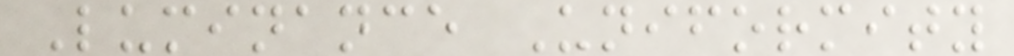Luminance Uniformity
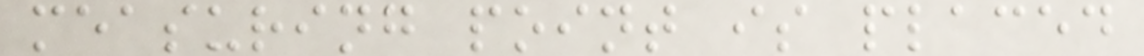measuring point is placed
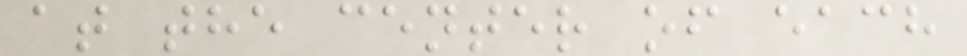at the center of each
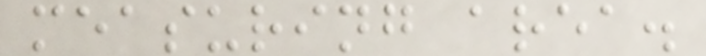measuring area.
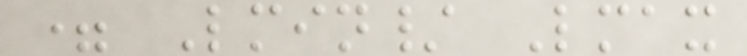= Lmin/ Lmax
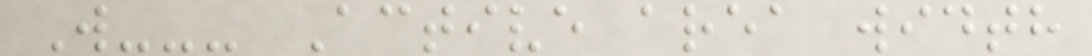W--- Active area width
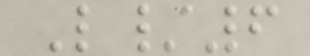L/6
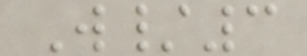W/3
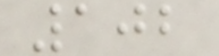102
